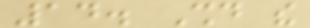14. Should the
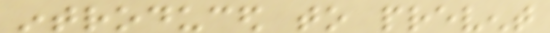introduced to prevent
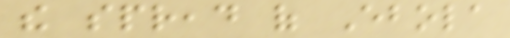the spread of Ebola
